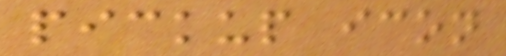pickup icon
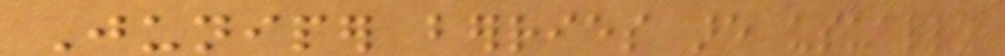Juniper berries are usually
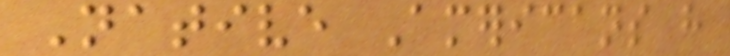Native Americans have
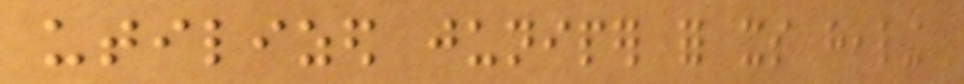utilized juniper for its healing
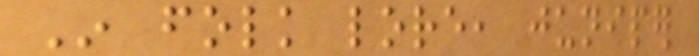In folk lore, juniper
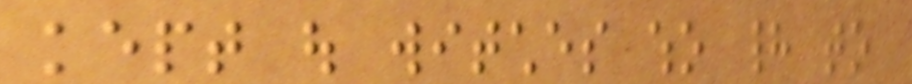kept out witches who had to
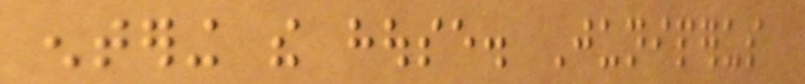entering the house. Juniperus
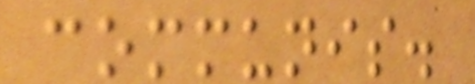communis.
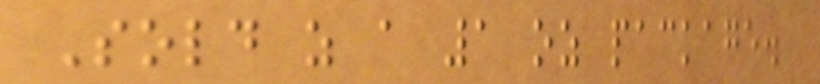Sold as a 1 oz package.
